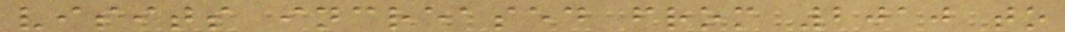visits increased from 2010 to
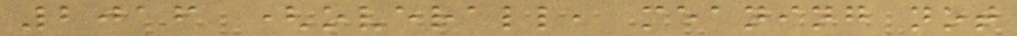2016 (overall, meaning not
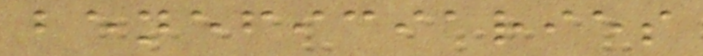beneficiaries
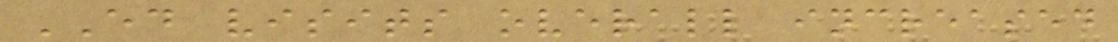ED visits overall increased
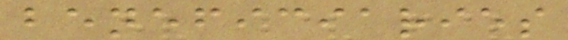beneficiaries
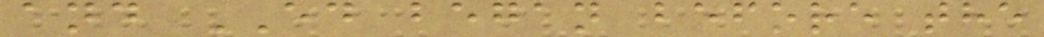and ED began before the
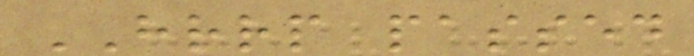HRRP passed
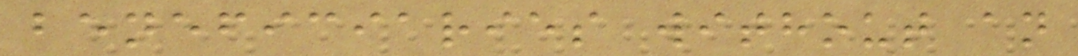beneficiaries without an
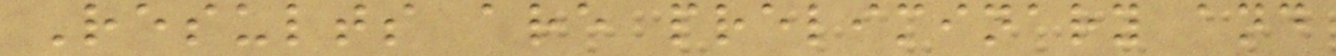Results are preliminary and
